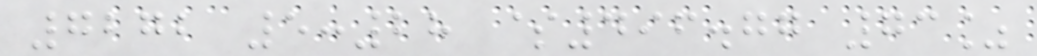7272 5:28 $496.77 73%
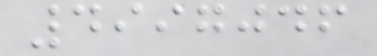4997046
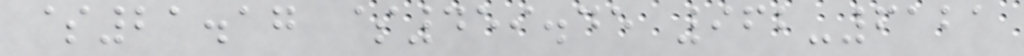$21.17 $459.45 962-6121
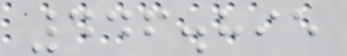446.895
